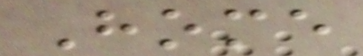Home
